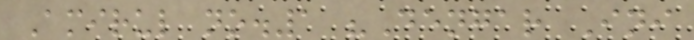Amirul no.1 "Dengar Ini
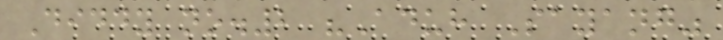Diddy no.2 "Aduh Sayang"
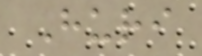Huri
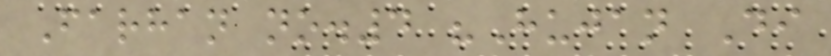Farhan no.4 "Hujan Di
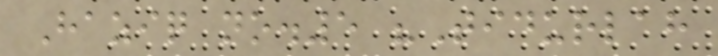Haziq no.5 "Tidurlah
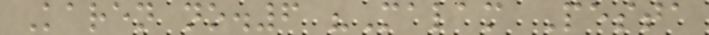Karen no.6 "Malam Pesta
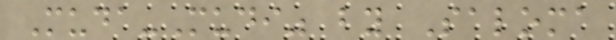Muda-Mudi" by Saloma
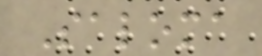Saloma
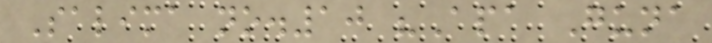Salima no.10 "Apa Guna
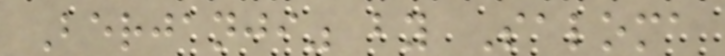Berjanji" by Saloma
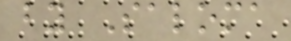by Saloma
